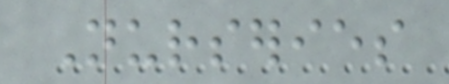Nurseries
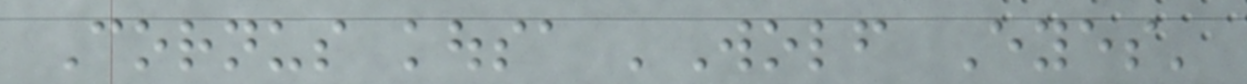Cornus kousa 'Wolf Eyes'
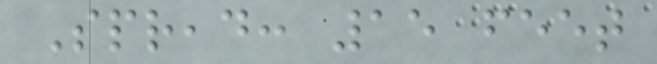Spread: 15 feet
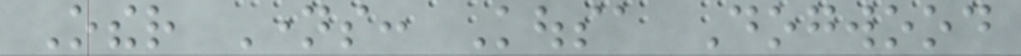Other Names: Kousa Dogwood
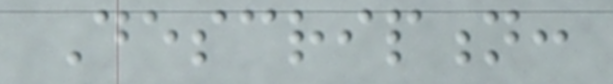Description:
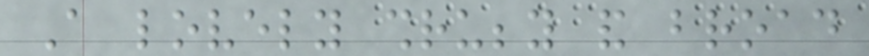A lovely shrubby and broad
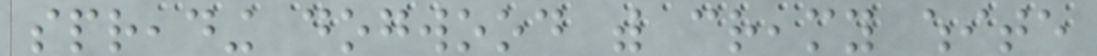spreading dogwood with creamy white
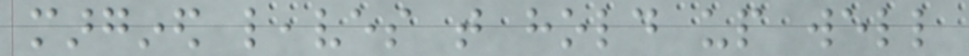margined leaves that hold up well
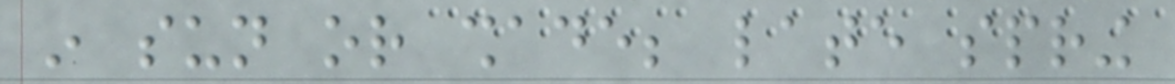in sun or shade; late spring
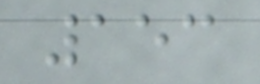153
